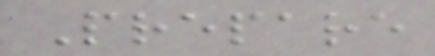Prepare
